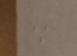*
